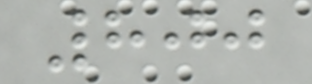800
